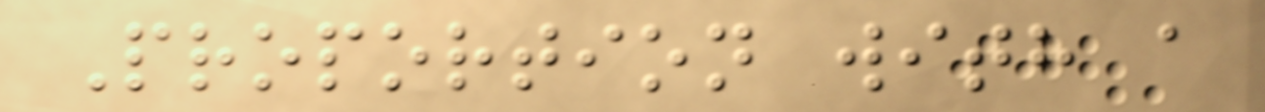Proportion with a
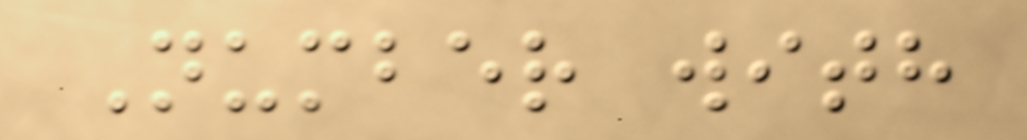Number with
